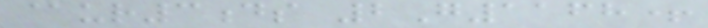@ur3ds 2G1168+
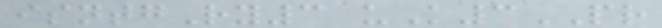isntgRy3 uK3PR
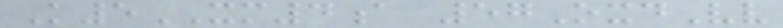K5XM4a 57OxdVv
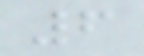6
